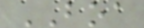BOA
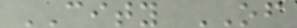CITY OF
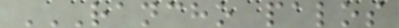RANCHO PALOS
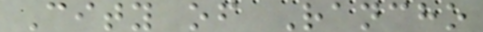City of Rancho
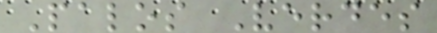Palos Verdes
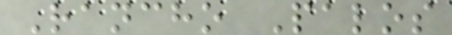Rancho Palos
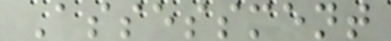Assessment
